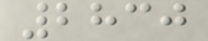2830
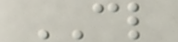CL
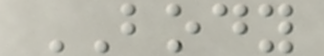BODY
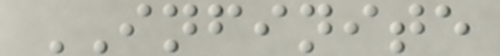INFINITE
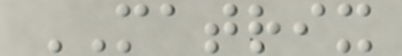MATRIX
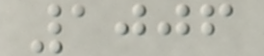1006
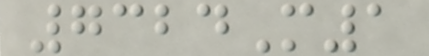7324M1
